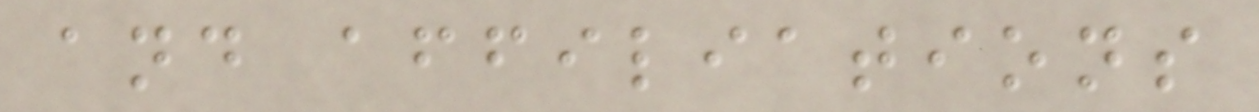and affiliations
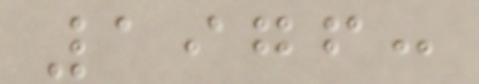1976:
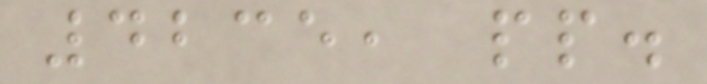4235, pp.
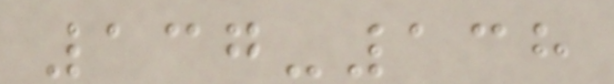137-138
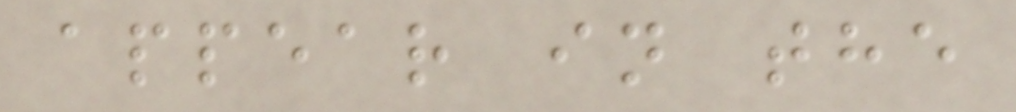appear in the
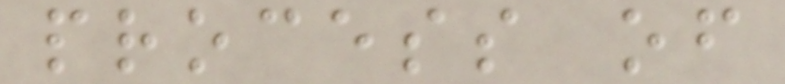process of
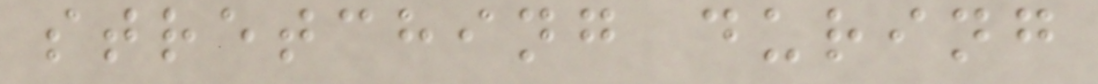stretching during
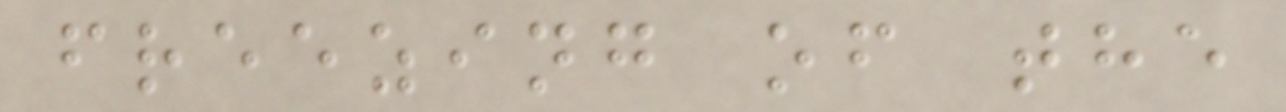freezing of the
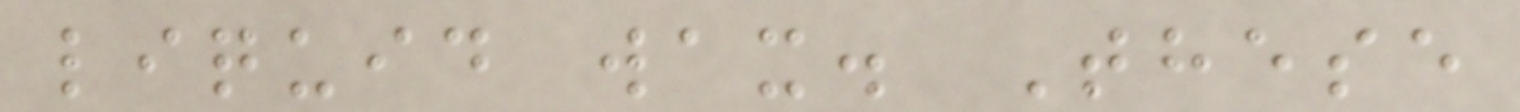liquid wax. These
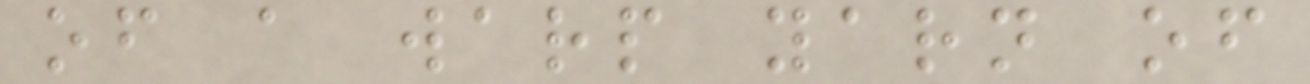of a warp yarn of
